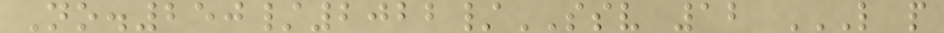No.250/2022/SSV 12 L P
